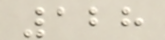128
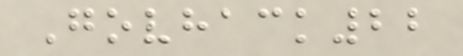Govhack22
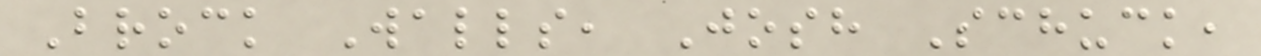Brock Walls, Josh Schuck,
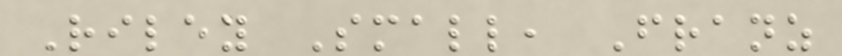Riley Small, Franz
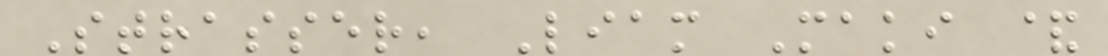Strasser, Liam Maki &
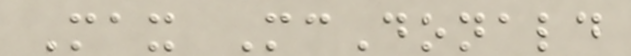Max McDonald
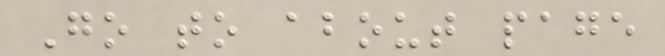Go to about page
